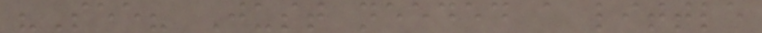"See? Just needed a little
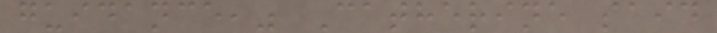guidance," Catherine said
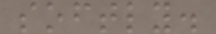softly.
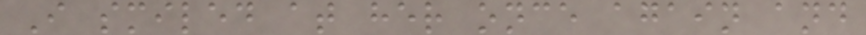I smiled at her once again and
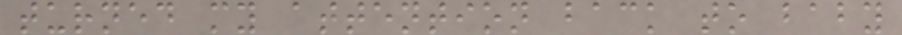turned my attention back to baby
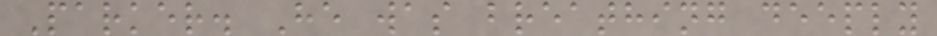Parker. He was breathing deeply
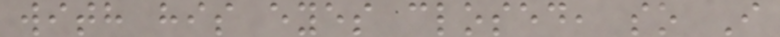with his eyes closed, so I
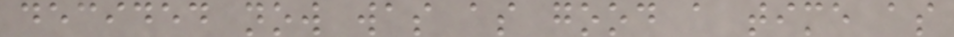decided now was as good a time as
